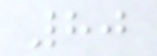80
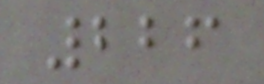226
